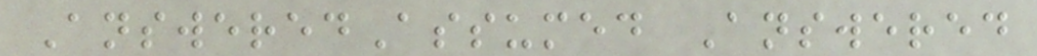AnsweredAssumed Answered
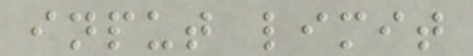input limit
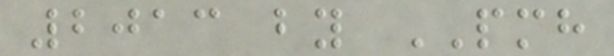2013 by PMH
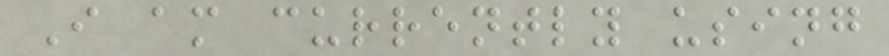I am currently using
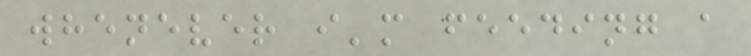whenever i'm feeding a
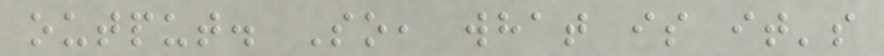output. So, what is it's
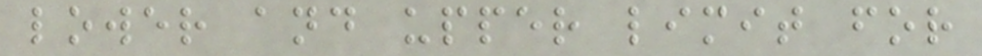lower and upper limit for
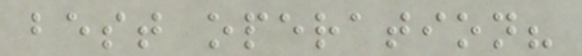best operation?
